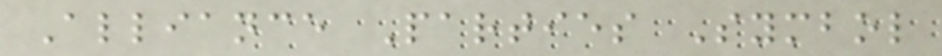Alliance Parties Symbol
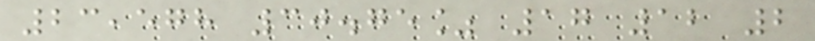23,578 30.75% 17 12 2
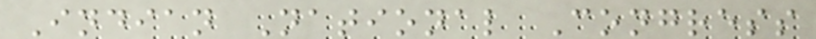Indian National Congress
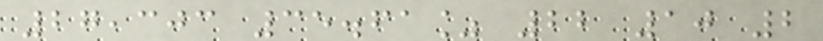27,303 35.61% 22 10 2
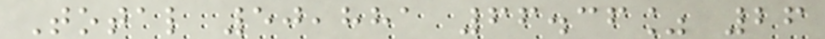Total 50,881 66.36% 26
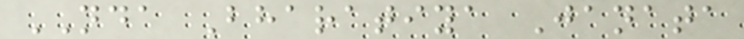NDA Bharatiya Janata
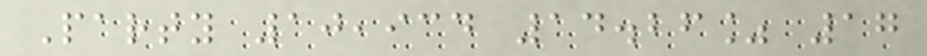Party 10,934 14.26% 17
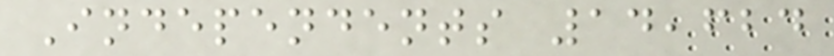Independents 14,624
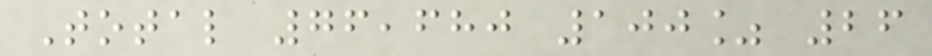Total 76,680 100% 26
